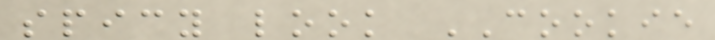spicy look COOKIE
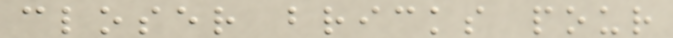closer bricks pour
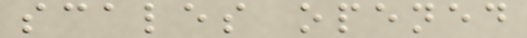scales opened
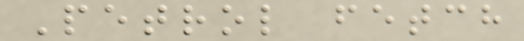Petrol fetch
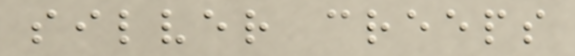silver creeps
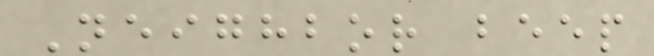Neighbor beep
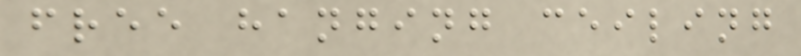free hanging ceiling
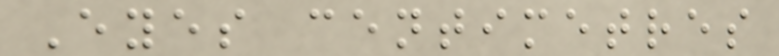Eyes centimetres
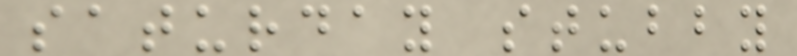saturday stubby
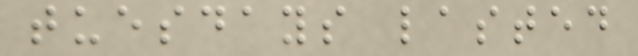tuesdays lasted
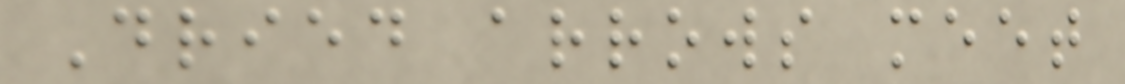Dried arrows meet
